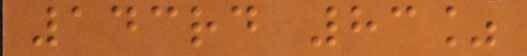143rd 83%
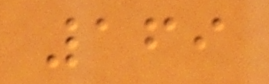169
